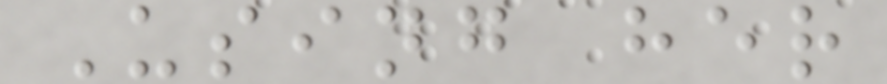Using her
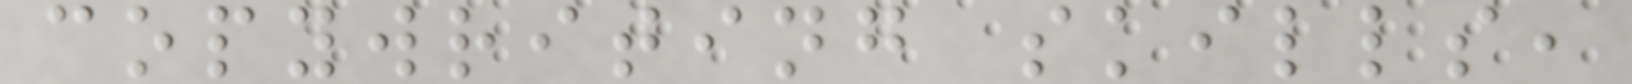copywriting skills,
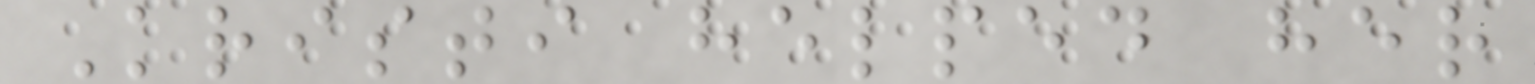Kristi helped her
